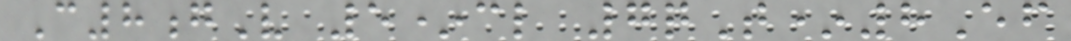C8gV 5*cl 7qT*8Ef
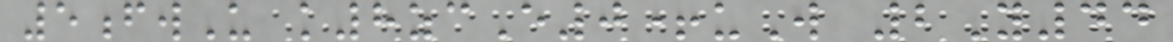5fwU k8zcE0+uW 2Y44
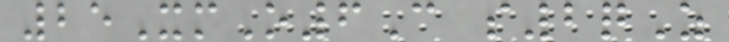25XmO6C s2qZ
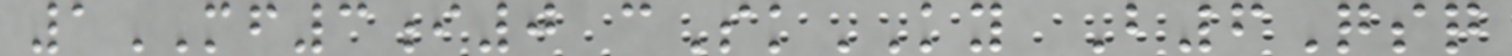1MF3i0 cSkKY B6Qsq
